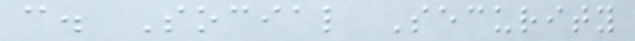c. Social Security
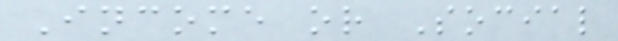Income or Social
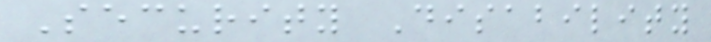Security Disability
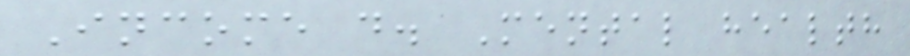Income d. Mental health
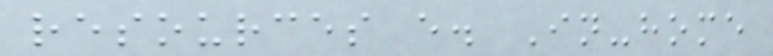resources e. In-home
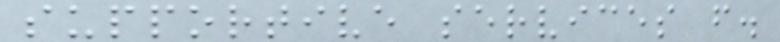supportive services f.
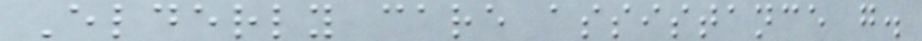Elderly care assistance g.
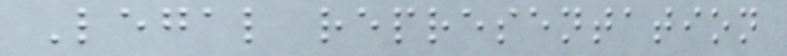Legal representation
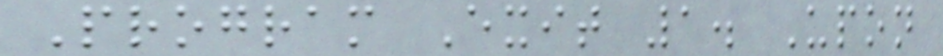Program Exit 1. Upon
